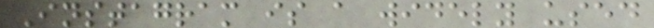Instagram is a widely used
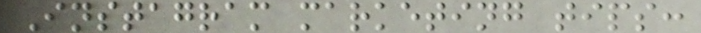Instagram marketing tips:
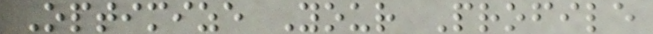Optimize Your Profile
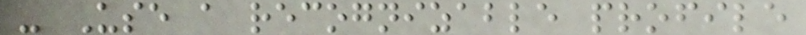- Use a recognizable profile
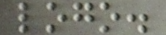logo.
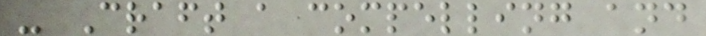- Craft a compelling and
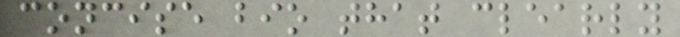concise bio that clearly
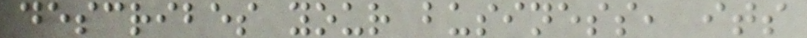describes your business, its
